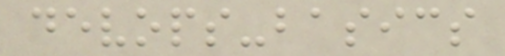devops-basics
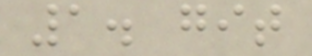1. git
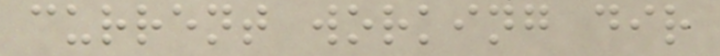current working dir
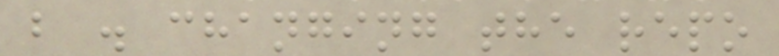b . changing the repo
